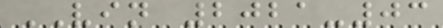VIN 2021-03
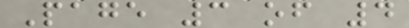Page 3 of 4
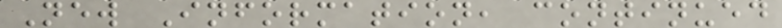New Information, continued
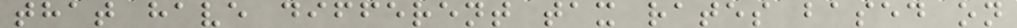that have different tax rates based on
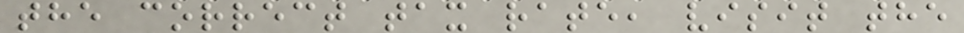the correct tax rate, visit the
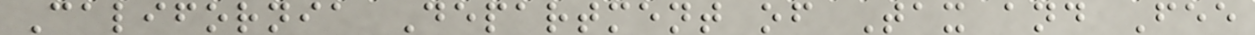California Department of Tax and Fee
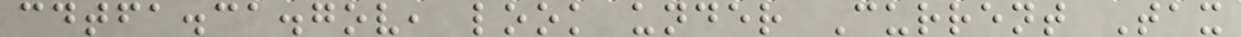cdtfa.ca.gov, look under Current Tax
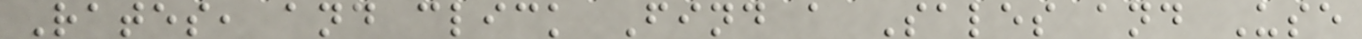Rates, and click Find a Sales and Use
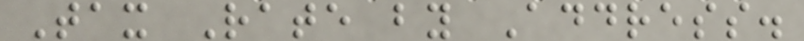Tax Rate by Address.
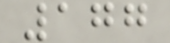177
